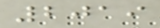2019
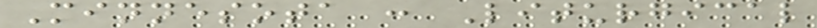Minnesota : Liturgical
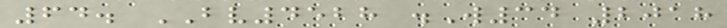64. BV4528 .W34 2018
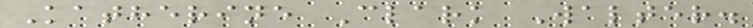Katherine Clark Walter.
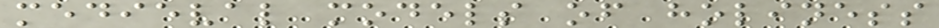medieval models of holiness
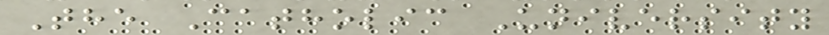The Catholic University
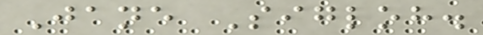Jane Sigloh.
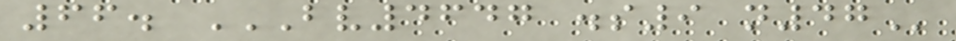66. BV4647 .S9 N47
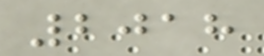2018
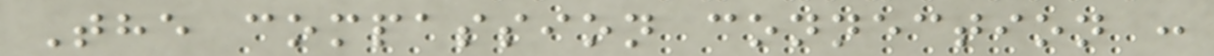The compassion connection :
